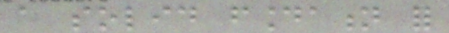a solid foundation for
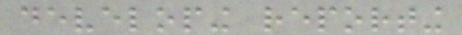developing reporting
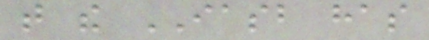that the IASB has
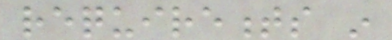requirements in
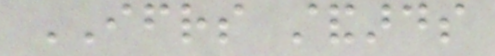IFRS standards
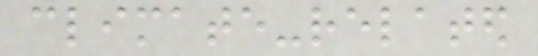climate-related
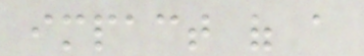impact of a
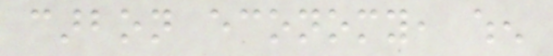carbon economy, when
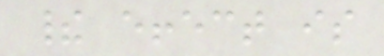their effect is
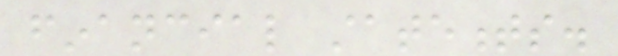financial statements.
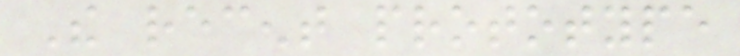The recent prototype
